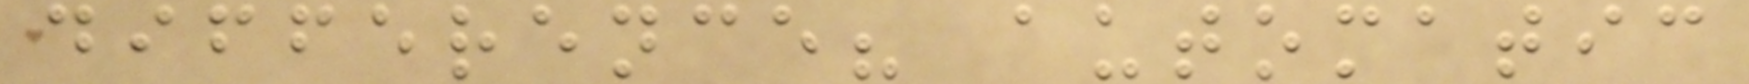difference? automatic
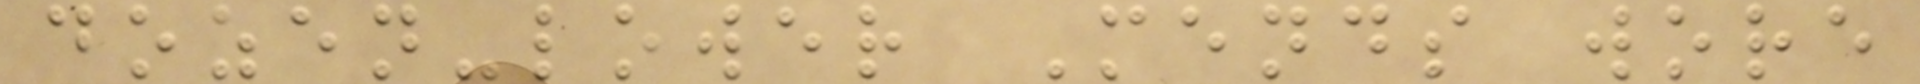dozen-lower Mends wore
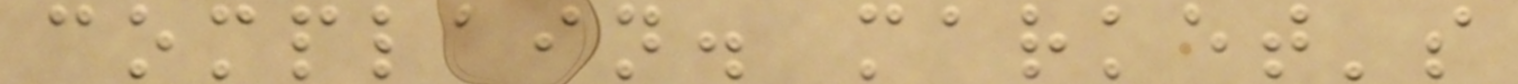complain. market's
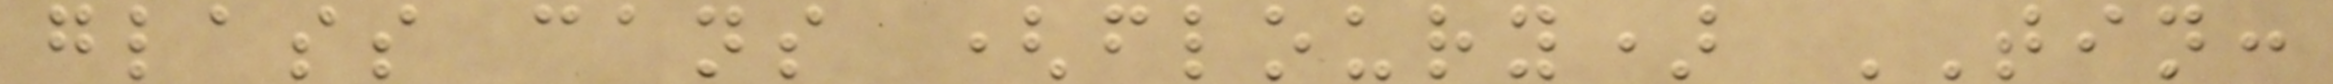glass cans (floury) TIN:
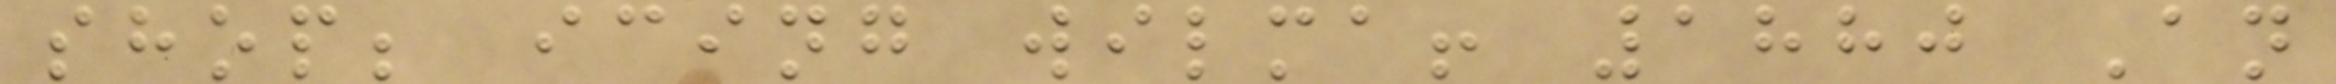shop; icing wilma! 1880 An
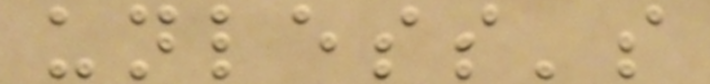unless's
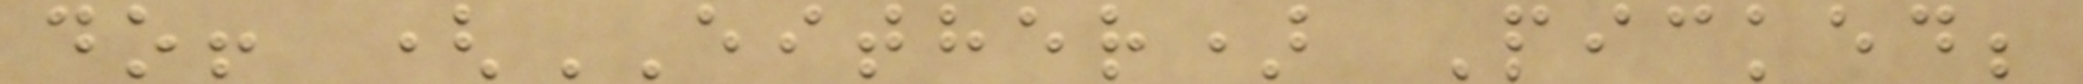do! (EITHER) Picked;
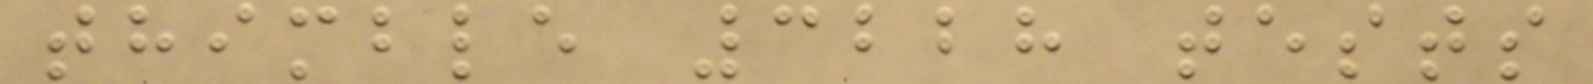thimble 3228 tests
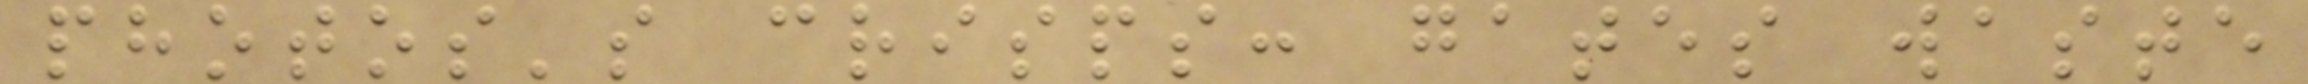photos's crisps: gates waste
